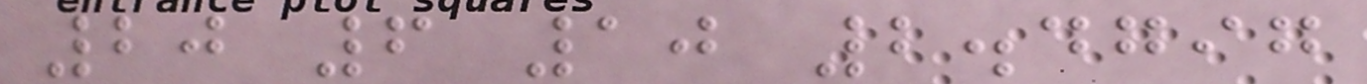20 6 10 2.4797
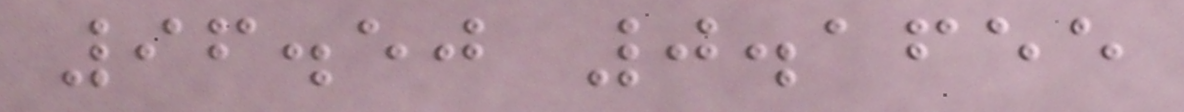96.50 0.1655
